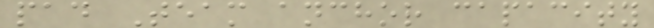pad Team anchor capacity
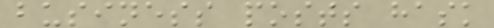business posts hask
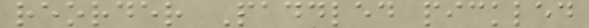reorder Paddled pickled
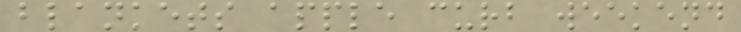blankets apple curb weekend
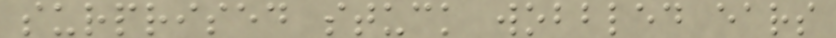surprised stuck wobbled ears
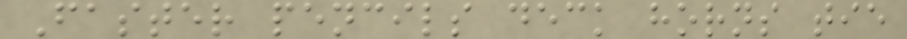Faster pencils deck horns tie
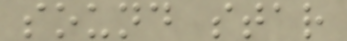sound star
